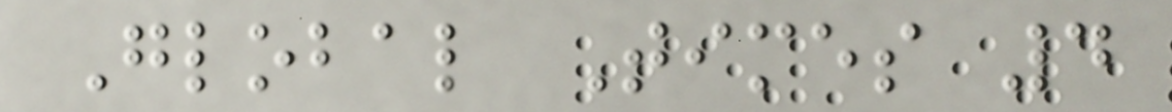Global Times 4
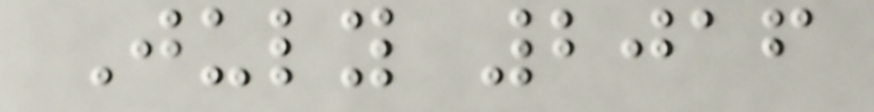July 2016
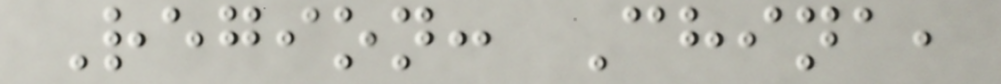Region: China,
